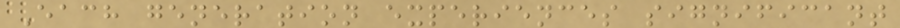Each generation experiences significant
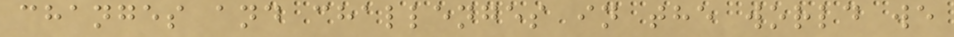changes and challenges in the world we
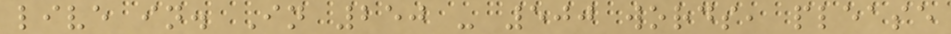live in. In 250 - 500 words, please
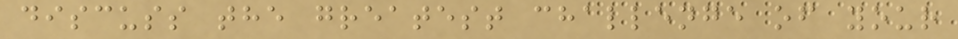discuss the greatest challenge of your
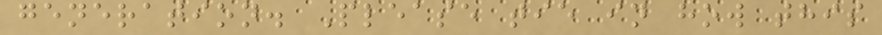generation. Please tie in how this
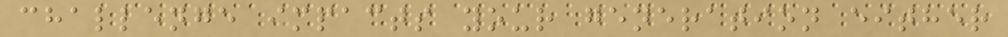challenge impacts your generation either
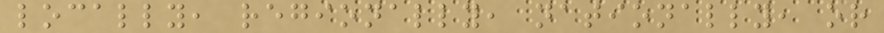locally, regionally, nationally, or
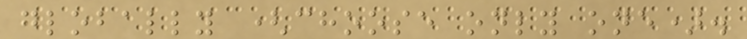globally (choose only one).
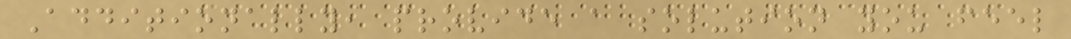Additionally, provide a solution you feel
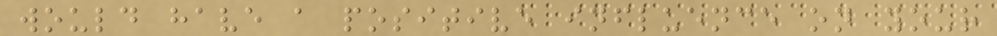would have a positive influence on your
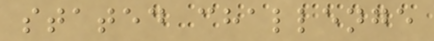stated challenge
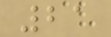21
